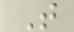T
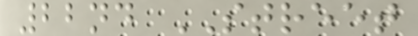22nd STREET
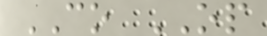CO OP
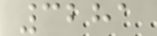3281
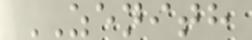ZENITH
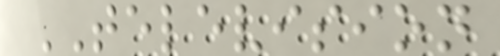TELEVISION
